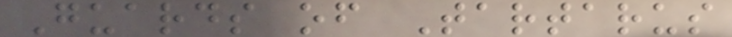Guards of Tartarus
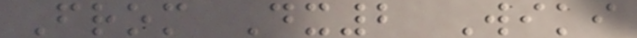From Dx2 Wiki
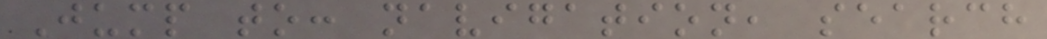Jump to: navigation, search
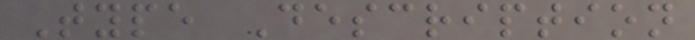Type Description
